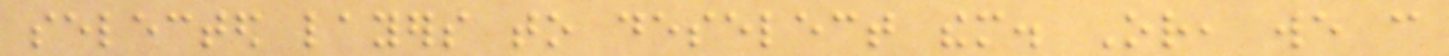selected layers to deselect them. Or, we can
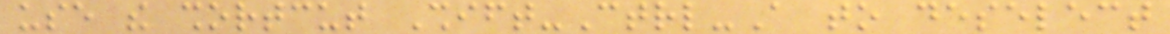use the shortcut Shift-Ctrl-A to deselect
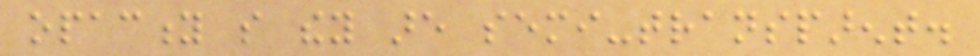opacity so they are semi-transparent.
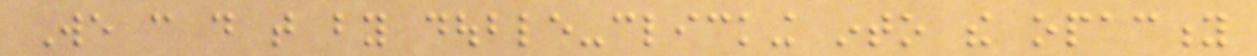We can do that by double-clicking into the opacity
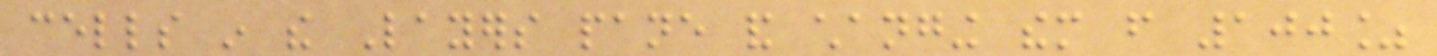cells in the Layers pane and changing them from 100%
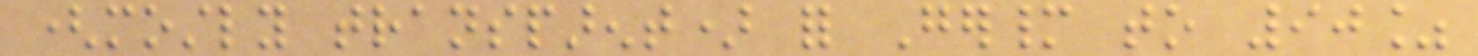(mostly transparent) for Germany to 90%
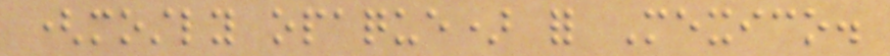(mostly opaque) for Mexico.
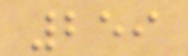259
